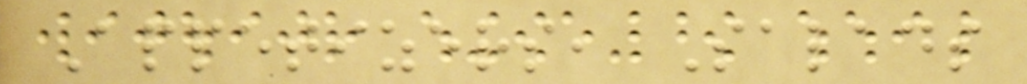Appetizers, Salads
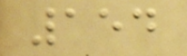154
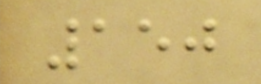150
